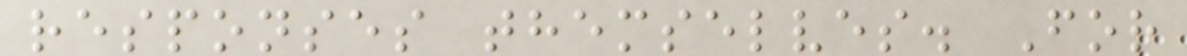responses themselves. For
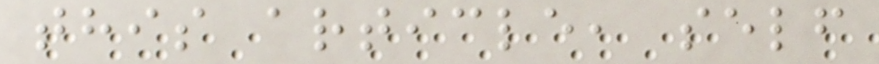this article, self
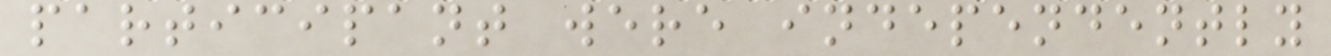participant were independently
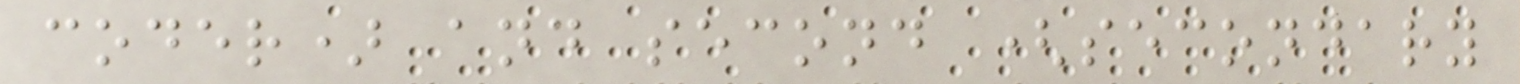coder) and second (secondary
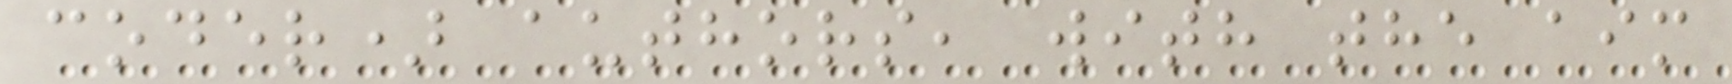coder) authors, with the aim
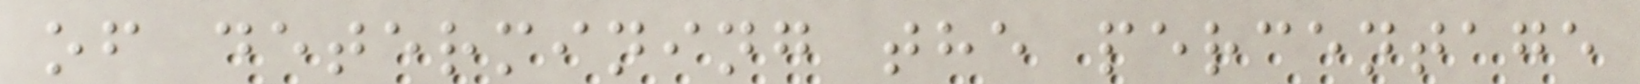of determining the percentage
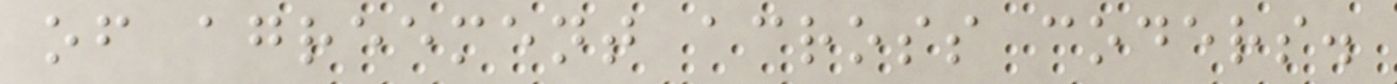of agreement across coders.
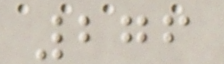276
